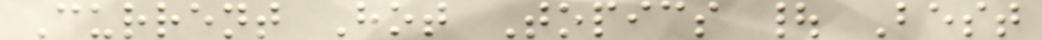Current Hot Topics | Best
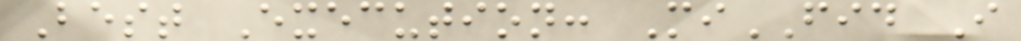Best Execution: MiFID I
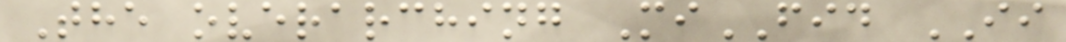The overarching MiFID II
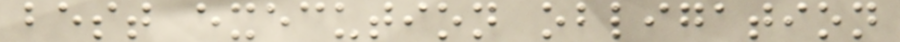best execution obligation
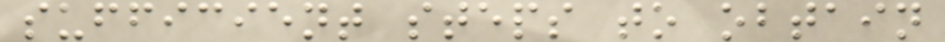sufficient steps to obtain
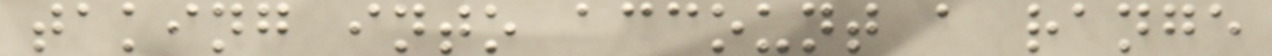taking into account a range
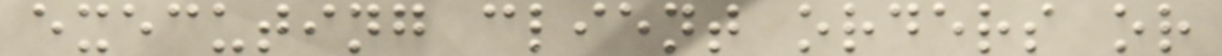executing client orders or
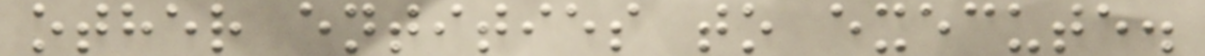other entities to execute.
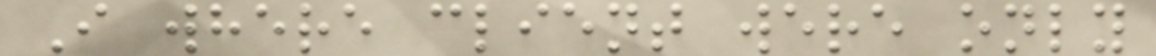I where client were only
